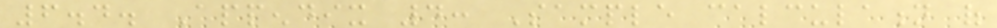6.4. Appendix 4: Sample calculation of
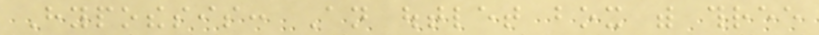Hypothesis: An outlet box with three
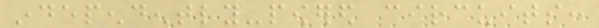independently-powered circuits:
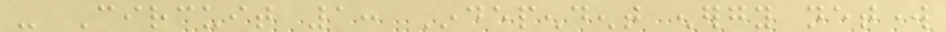- Circuit 1: Independent energy network
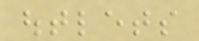outlets
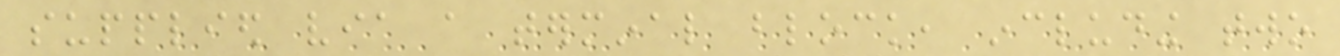supplied via a terminal block, including two
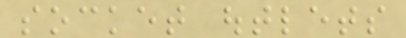socket outlets
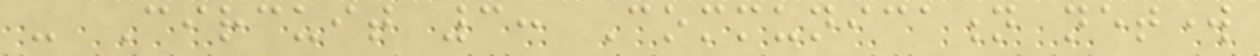- Circuit 3: Communication network
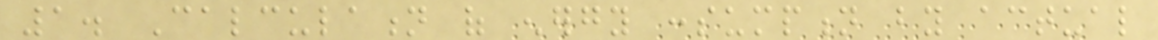1. Calculation of energy consumption by actual
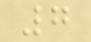7
